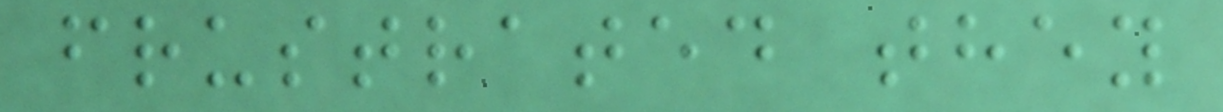frustrated they
